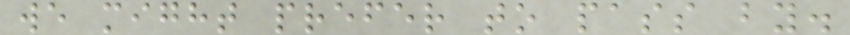we might prefer to pass by.
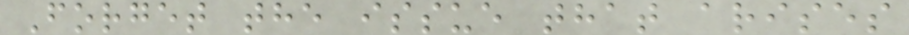Forget the issue that arises
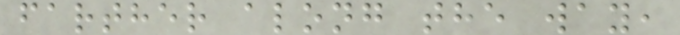farther along the way,
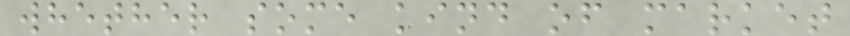whether some kind of market
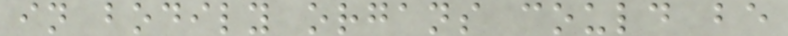in bodily organs could be
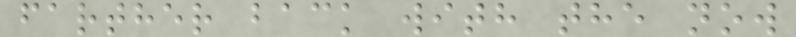farther back with the now
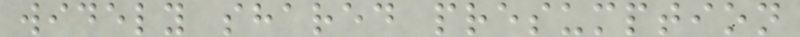widely shared presumption
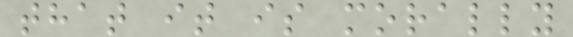that it is morally
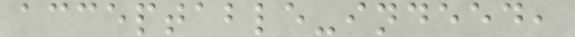acceptable-indeed,
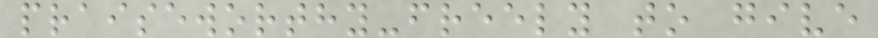praiseworthy-freely to give
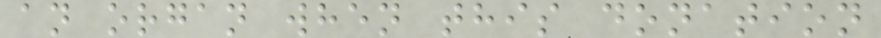an organ when this donation
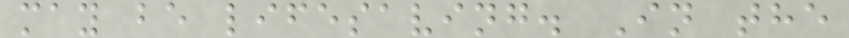may be lifesaving. In the
